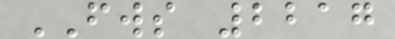FWS 2217
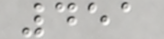451
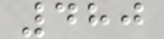480
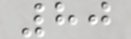80
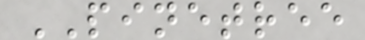PINETREE
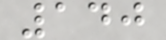140
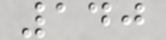140
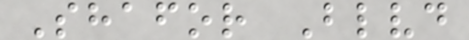Shafor Blvd
